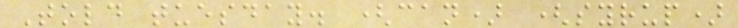Told tuesday. (can) (syrup)
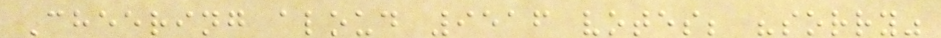Cheering aloud 9516 votes; "sorry"
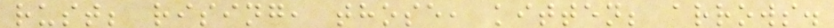rust; rising, those, kitten; arrows.
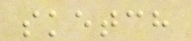sketch
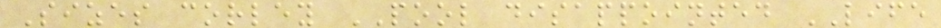Sizes corley POOL disappointed LIFE
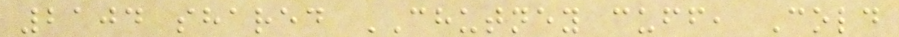2104 shared CHUTNEY cuff, Cold
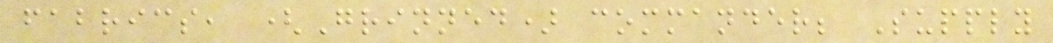fabrics, (Grinned) commander; Supply
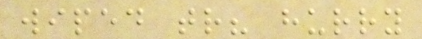wiped tr? hurry
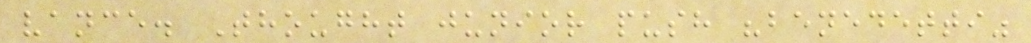vance. Thought junior push "benedetti"
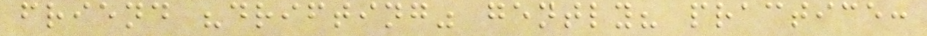friend "drifting" gently? practice:
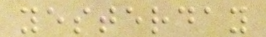yesterday
